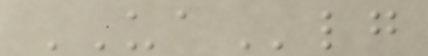UAlg
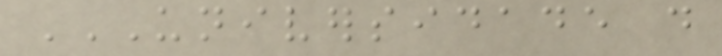UNIVERSIDADE DO
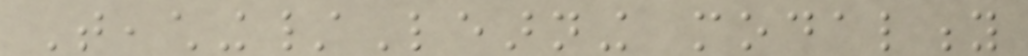Teaching/Learning modality
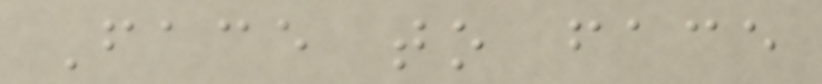Face to face
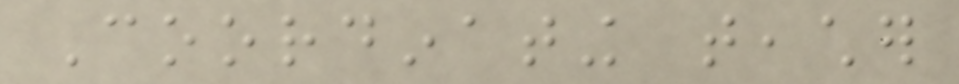Coordinating teacher
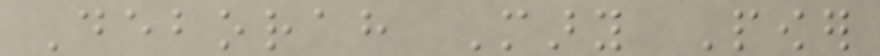Deborah Mary Power
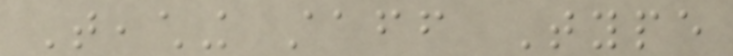Teaching staff Type
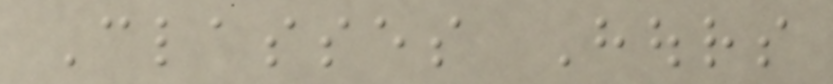Classes Hours
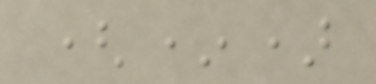(*)
